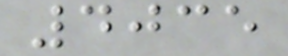4035
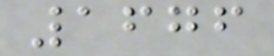1676
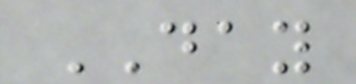DAY
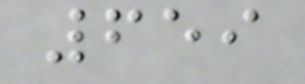659
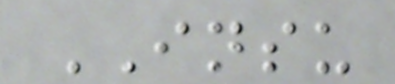INSU
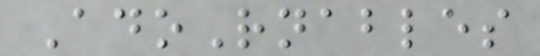AdoRnables
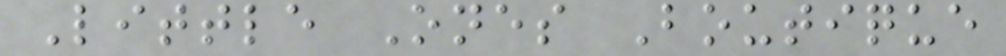Little Ones Boutique
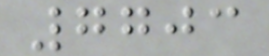7703
